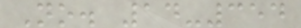No. 14-354
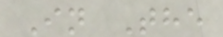In The
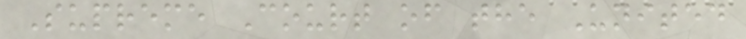Supreme Court of the United
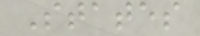States
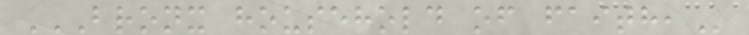BRONX HOUSEHOLD OF FAITH,
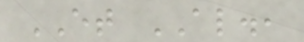ET AL.,
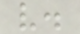v.
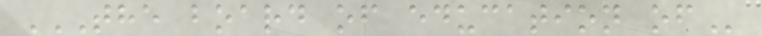THE BOARD OF EDUCATION OF
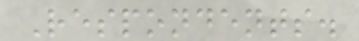Respondents.
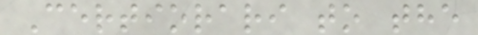Certiorari to the
